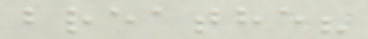breathe?
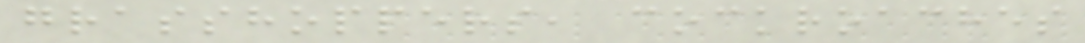grasshoppers, cockroaches
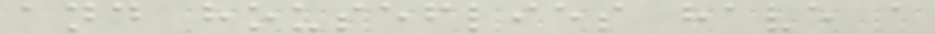and houseflies have a
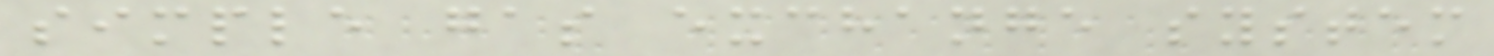simple gas exchange system
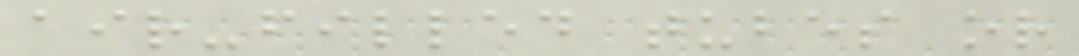air-filled tubes or
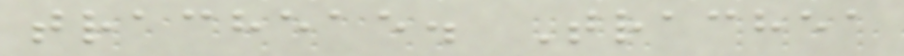tracheae. Trachea
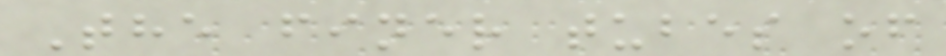The finer tubes of
